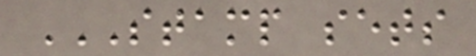STAMP SETS
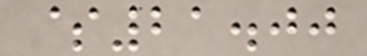$21.00
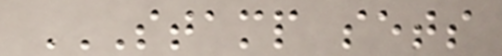STAMP SETS
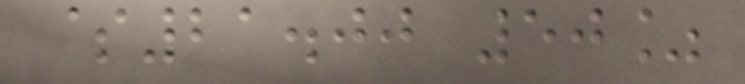$21.00 50%
